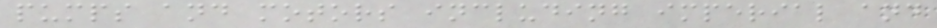pumps and motors including imperial and
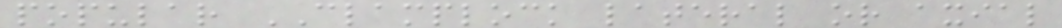popular CLAMPLOCK lateral or axial
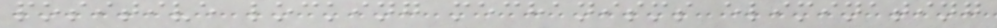positive locking mechanisms eliminating
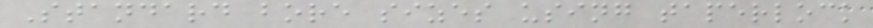Standard bore sizes using taperlock
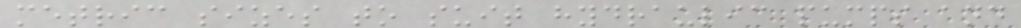metric sizes to suit hydraulic pumps and
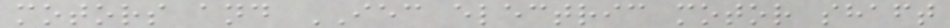motors and IEC electric motor shaft
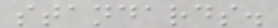standards.
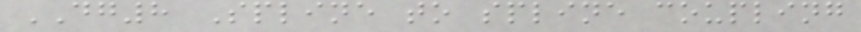DG8 Spline to spline coupling
